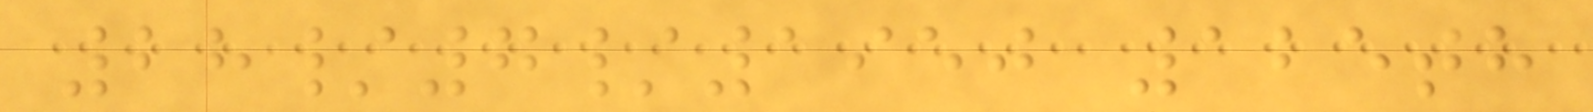28/7/1950 125th
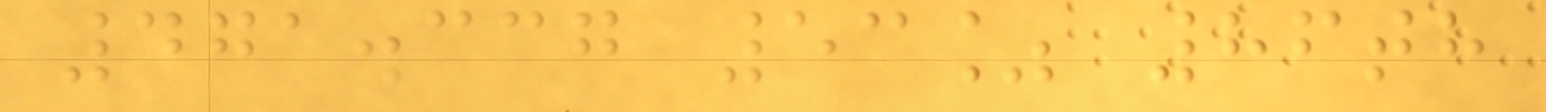471.337 53% 86th
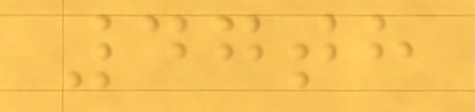47th
